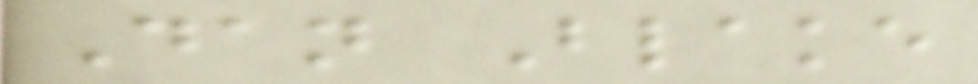Dan Blake
